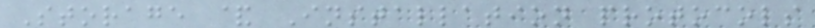Storage & Installation protocols
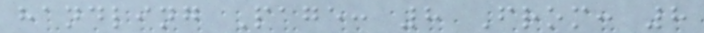handling Page: 8 From: 8
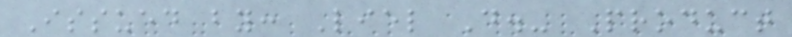Issued by: Liel D.- Product
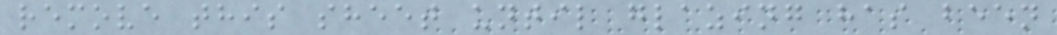remove this sheet until glazing has been
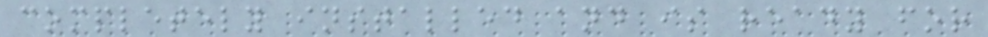completely installed and is ready for
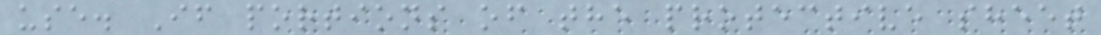use. If portions of the protective sheet
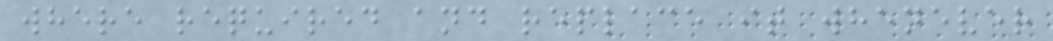where required and replace it whenever
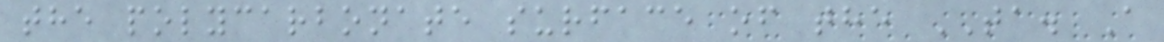the polycarbonate surface of the TA. A
